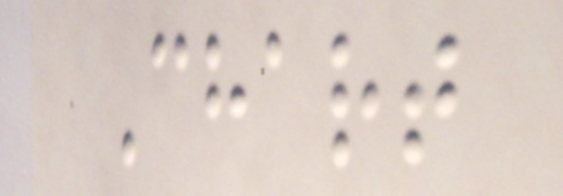Chart
